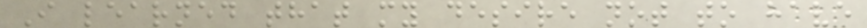I learned that my desire not to have
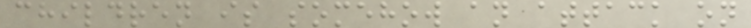children is somehow an attack on
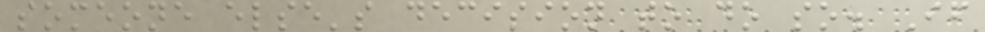someone else's decision to do so. If
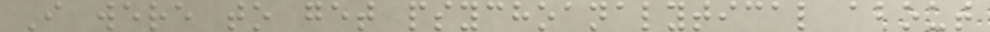I were to get psychoanalytical about
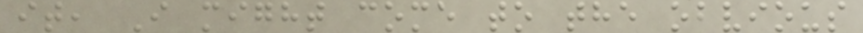it, I might come to the obvious
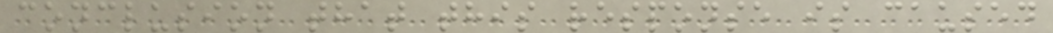conclusion that this response is caused
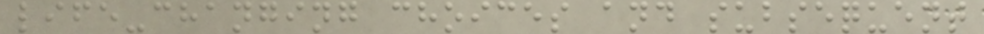life-changing choices and subsequent
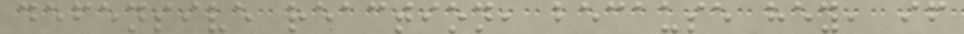defensive reaction, because hey, if
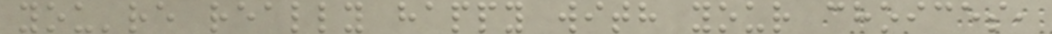you're really happy with your choices,
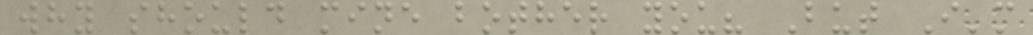why should mine bother you? But I'm
